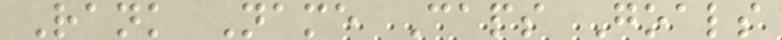Rank Name Caps Goals
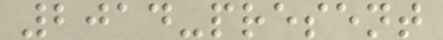2014-present
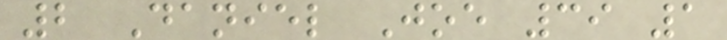2 Daniel Joe 39 1
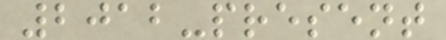2012-present
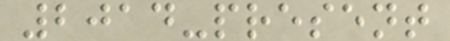2014-present
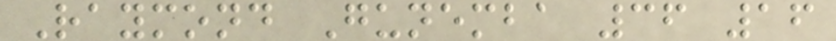Raymond Gunemba 36 16
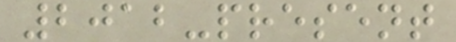2012-present
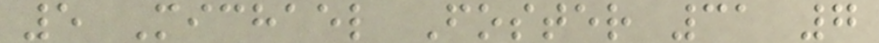5 Michael Foster 31 7
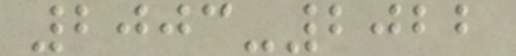2003-2022
